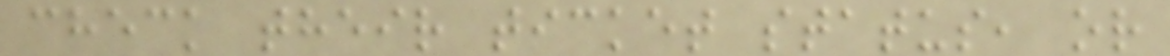check their ticket status, or
